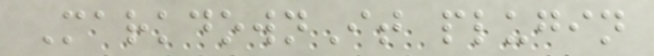MarkdownIt plugin
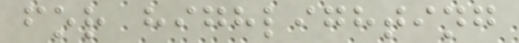for highlighting
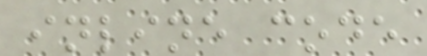inline code
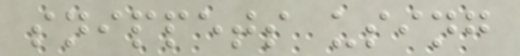snippets using
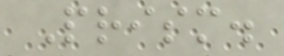Prism.
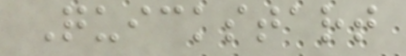Quickstart
